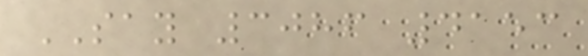SAY 3086 4153
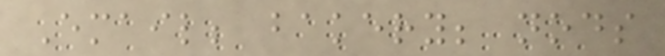Email; bakery; nods
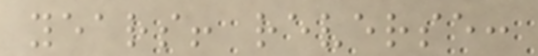years! reverse:
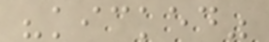"kicked"
